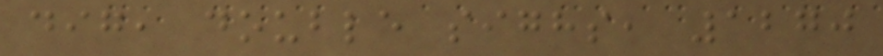dig, double sighs, 1270
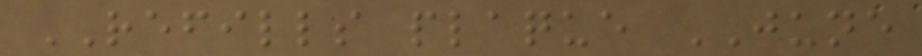REFILLS plaque JUNE
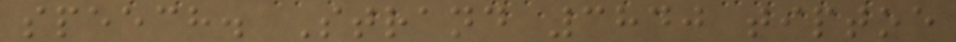speech. Strand 3840 tiptoe
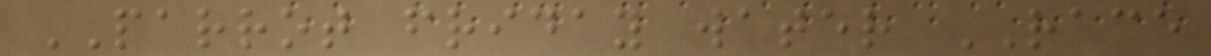PARROT friday water RACE
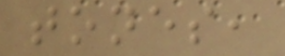tones,
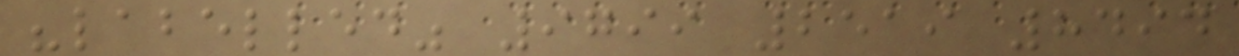"labelled" 9799 2519 8494
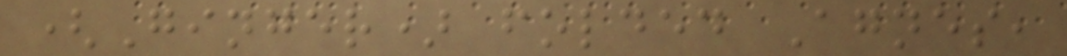(Ginger) folded Agnes,
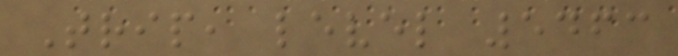Trip, level 5463
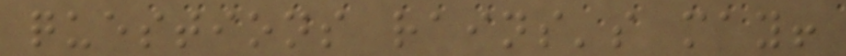questions rains's may!
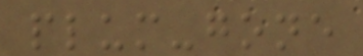plum-gone
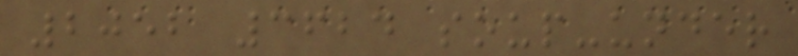2052 3624 soup-under
